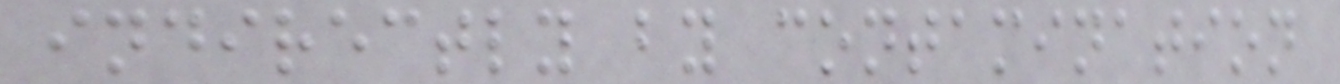indirectly by contamination
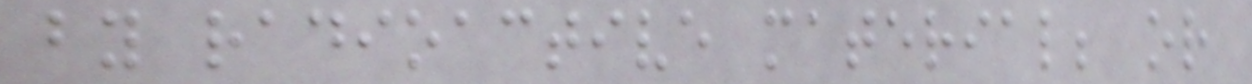by radioactive material; or
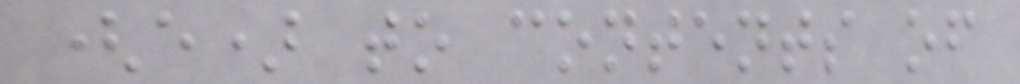(e) to contents of
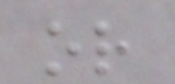or
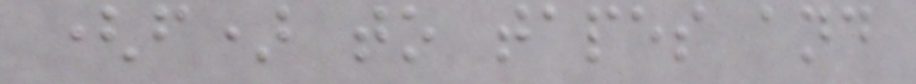(f) to tapes and
